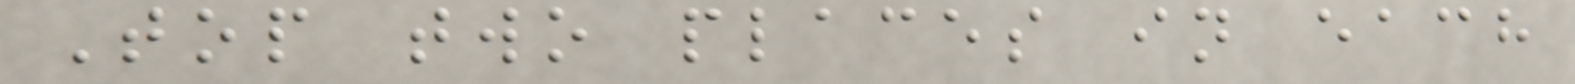Top two places in each
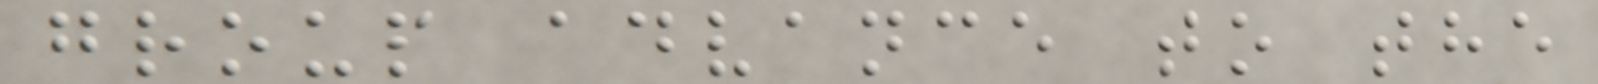group advance to the
